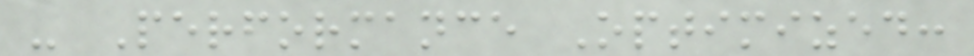- Performance Optimized:
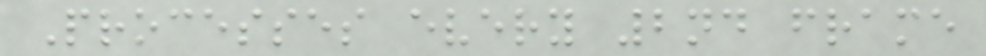Processes every 2nd frame
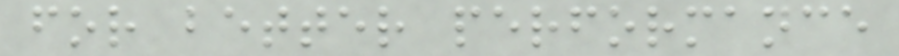for better performance
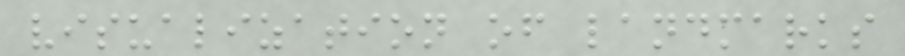visualization of landmarks
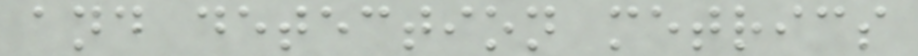and detection metrics
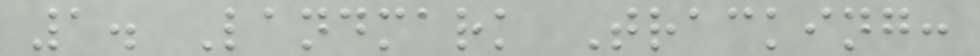1. Landmark Tracking:
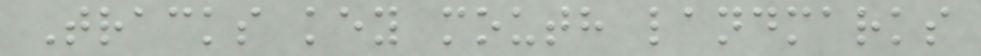Tracks key mouth landmarks
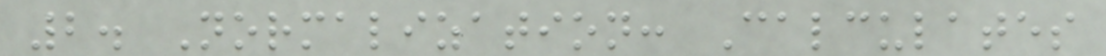2. Normalization: Calculates
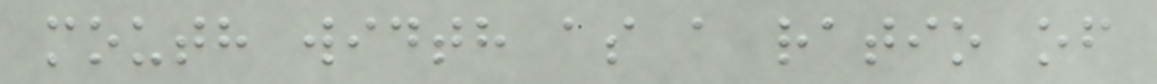mouth width as a ratio of
